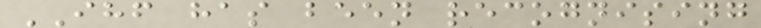IHF has been recognising
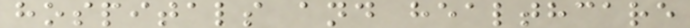hospitals and healthcare
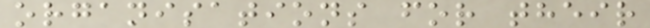organisations for their
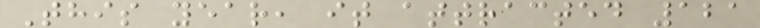This year, it attracted 121
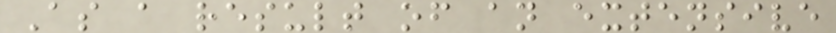As a result of an extensive
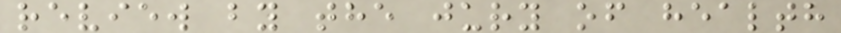review by the jury of health
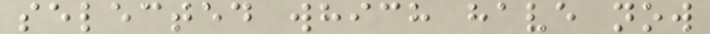selected which have now
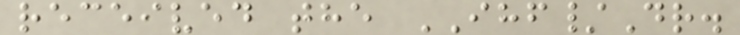received the IHF/Dr.
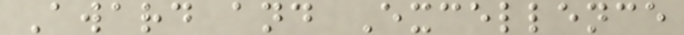Award and Excellence
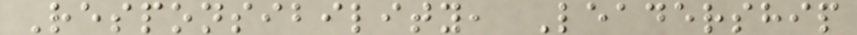Responsibility, Leadership
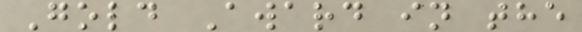Gold Award in the
